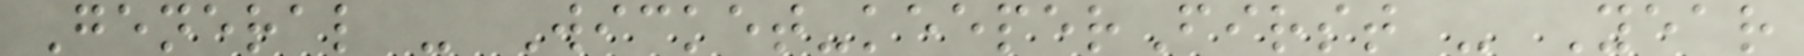General - Wicket-keeperFirst - Year
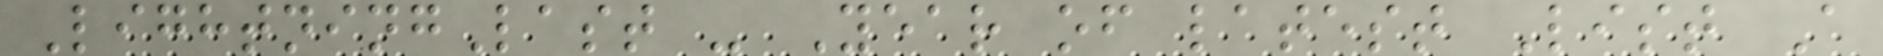LightningLast - Year of latest List A
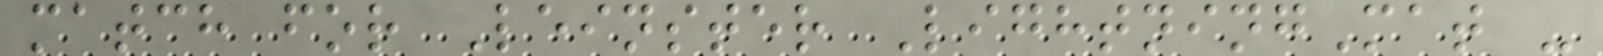match for Leinster LightningMat -
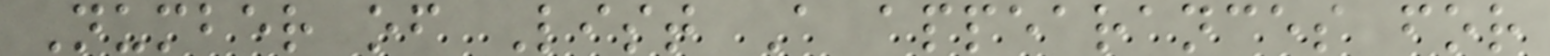Number of List A appearances for
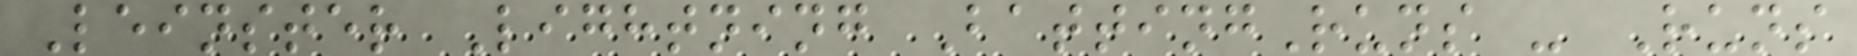Leinster Lightning BattingRuns - Runs
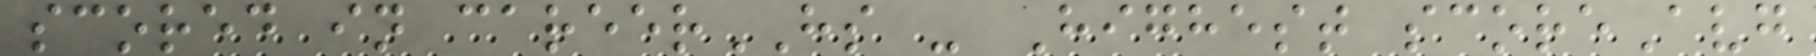scored in careerHS - Highest scoreAvg
